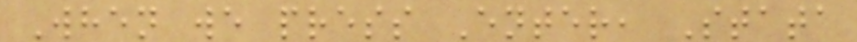When we press Enter, Stata
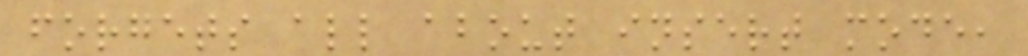forgets all about insert mode,
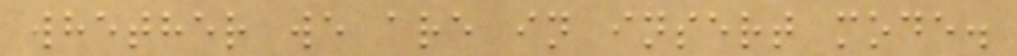whether we are in insert mode.
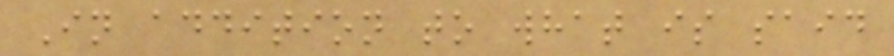In addition to what is said
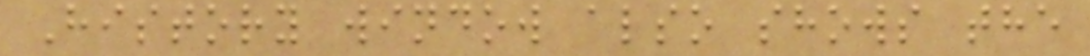History window also shows the
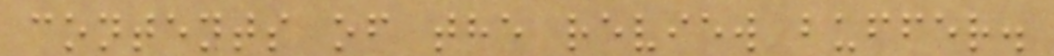contents of the review buffer.
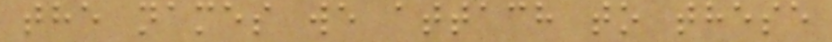the names we attach to these
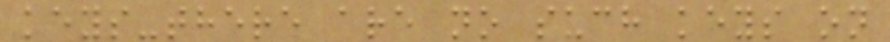keys-there are no such keys on
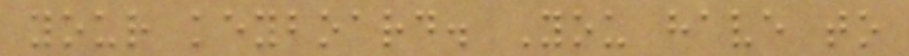your keyboard. You have to
